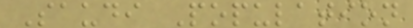Saudi Population
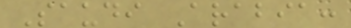Saudi Arabia:
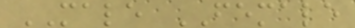MALE FEMALE
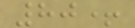80+
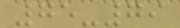75-79
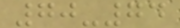70-74
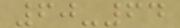60-64
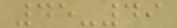45-49
